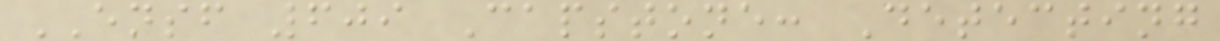ENSF 609 Capstone: Detecting
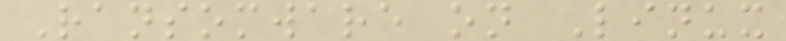Ransomware on Linux
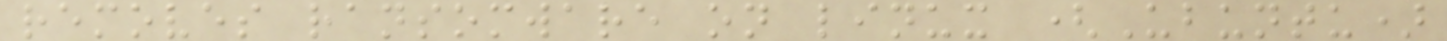removes ransomware on linux (Ubuntu)
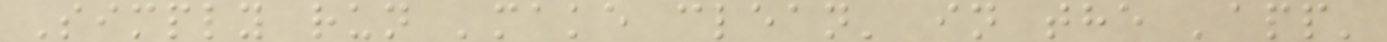Simply run 'make clean' in the 'app'
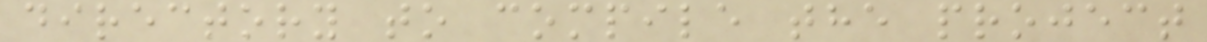directory to compile the project
